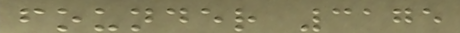founder 3175
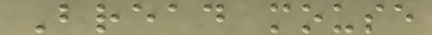Bread mouse
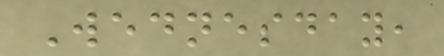Wednesday,
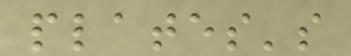plates's
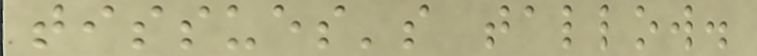tissues's tallow.
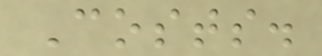Costs.
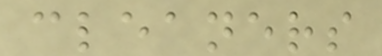cleaners
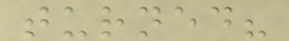turned?
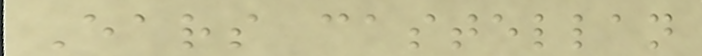Ears castellan
